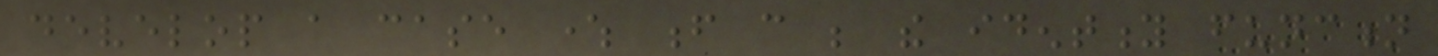develop a case where f can be the identity function
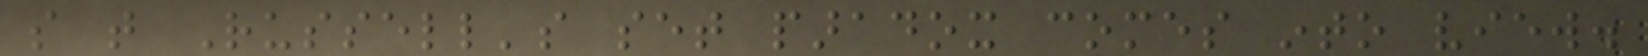so that Russell's set paradox comes into view.
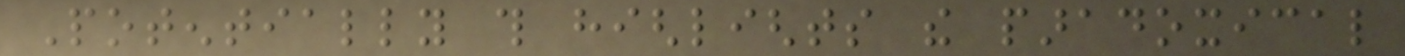Potentially this highlights the paradoxical
